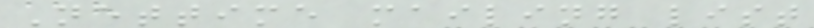Nettime mailing list
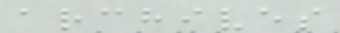archives
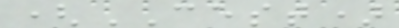(CEST)
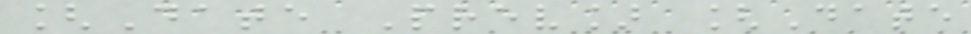[Date Prev] [Date
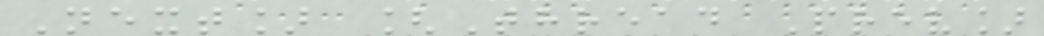Next] [Thread Prev]
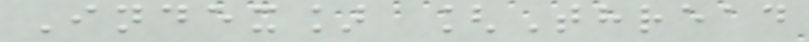Index] [Thread
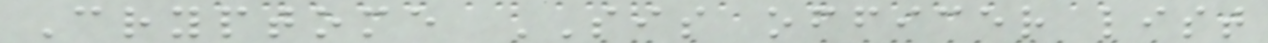Cryptome SIS officer list
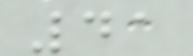41
